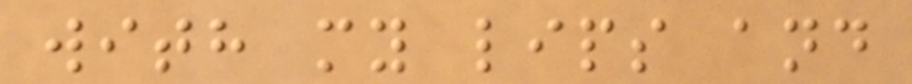with my lips and
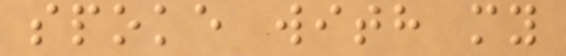spoke with my
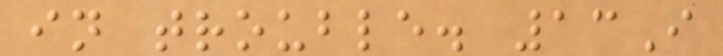in trouble. 13I
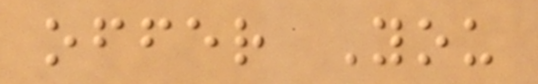offer You
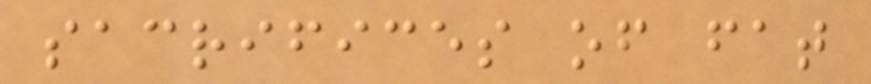sacrifices of fat
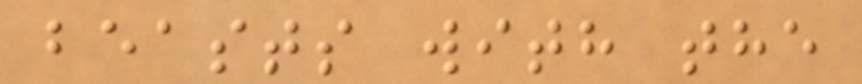beasts with the
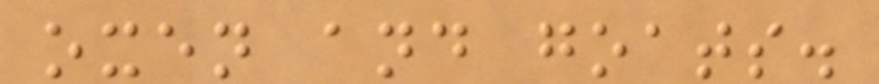oxen and goats.
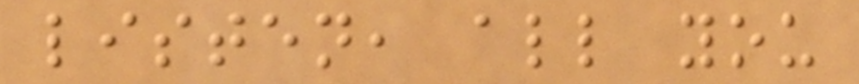listen, all you
